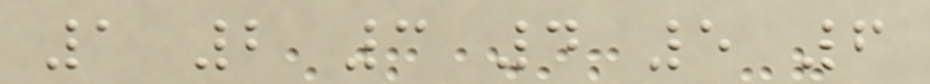1 2 3 4 5 6
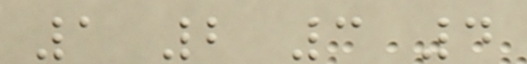1 2 3 4
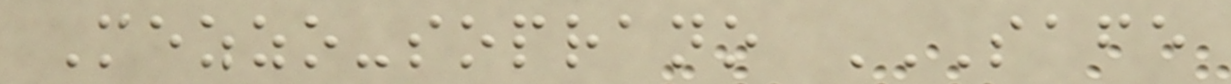Mezzo-soprano SAFE
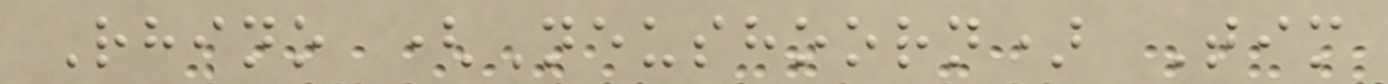Rhino (Neushoorn) Tim
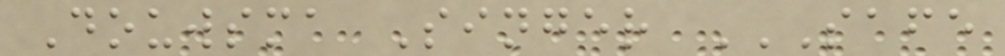Douwsma Singer SAFE
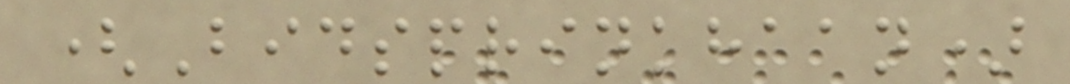(Bidsprinkhaan)
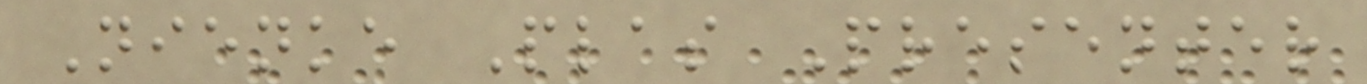Nienke Plas Presenter
